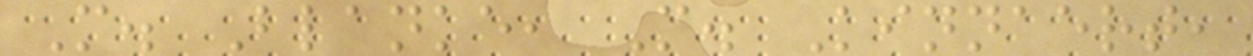M. Blanke, M. Kinnaert,
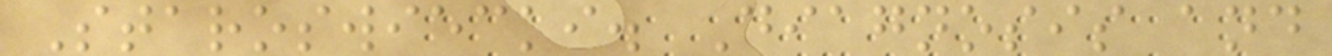Staroswiecki. Diagnosis and
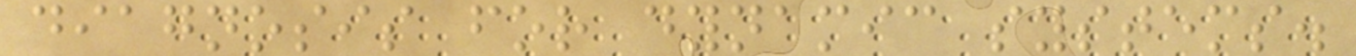diagnosis for dynamic systems.
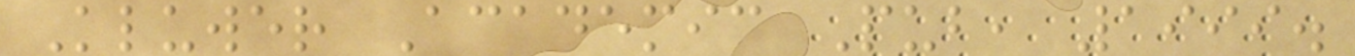Kluwer Academic Pub, 1999.
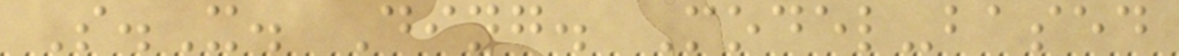S.X. Ding. Model-based
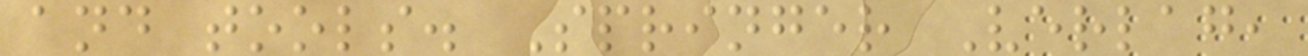and tools. Springer Verlag,
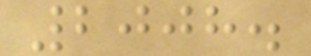2008.
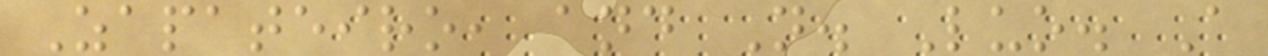Zapateiro, and N. Luo. A
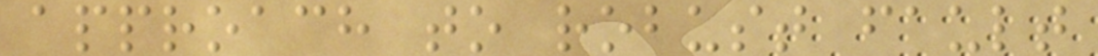approach to robust fault
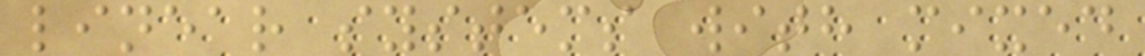linear systems with mixed
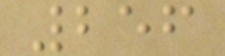256
